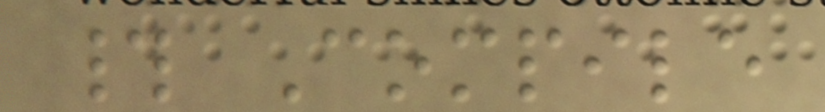# Compile
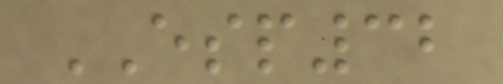ESP32
